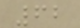62
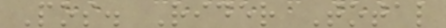Pos. Rider Total
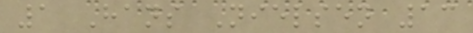1 Hans Nielsen 13
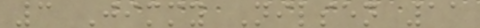3 Jimmy Nilsen 11
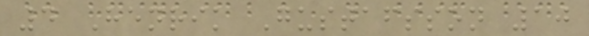4 Henrik Gustafsson 10
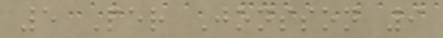5 Per Jonsson 9
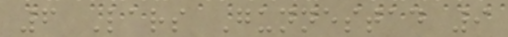6 Lars Gunnestad 9
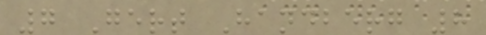7 Gert Handberg 8
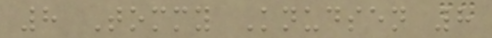8 Tommy Knudsen 8
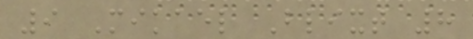9 Mikael Blixt 8
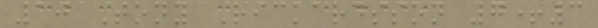10 Tony Rickardsson 7+3
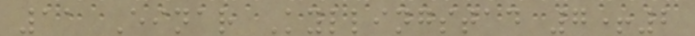11 Einar Kyllingstad 7+2
